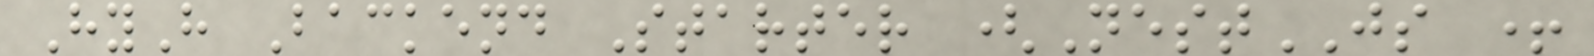HyH Backend Starter (NestJS +
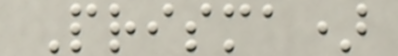Prisma)
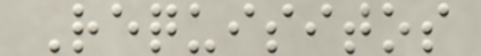Requisitos
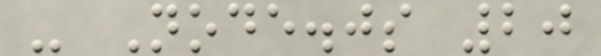- Node.js 20
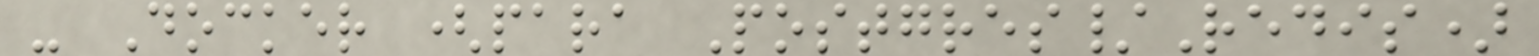- Docker (para Postgres/Redis)
